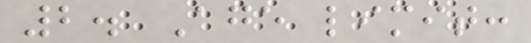2. Age limit:
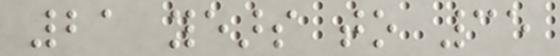21 years to 35
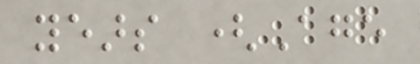years (Age
